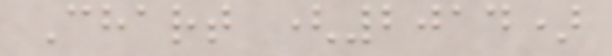Chart (2014)
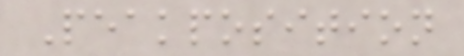Peakposition
